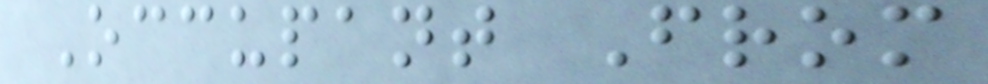Occupant From
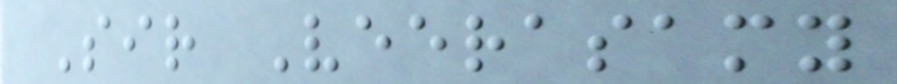Sir Veerasamy
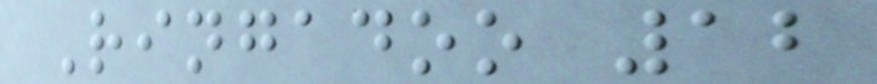Ringadoo 12
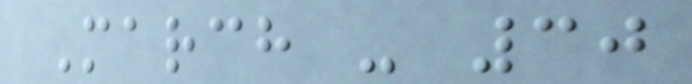March - 30
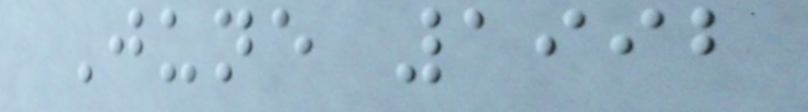June 1992
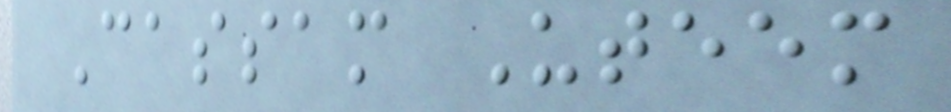Cassam Uteem
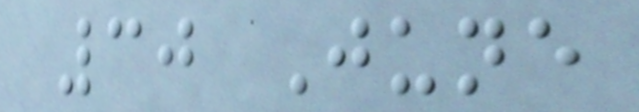30 June
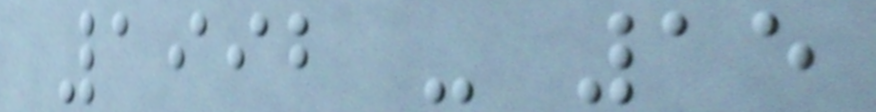1992 - 15
